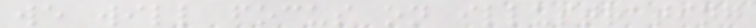we will focus on illustrating
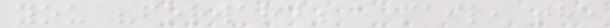you "forward" a mail, the
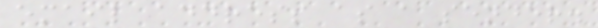email address as a sender.
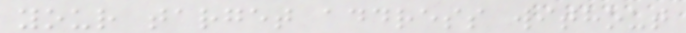your target address without
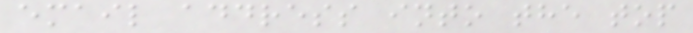email address into the top
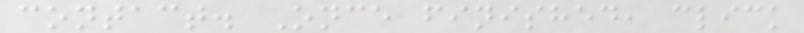contact. Once finished, click
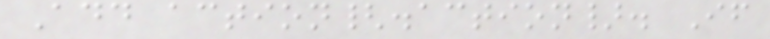Add action{.action}. If
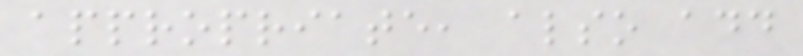appropriate, also add
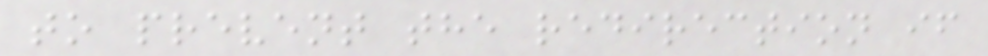to prevent the redirection if
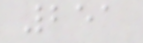251
